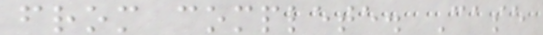from complete. Case
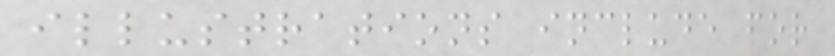illustrations include for
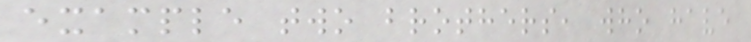example two brothers, who have
